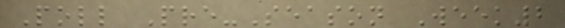Poll Pre-Season Week2
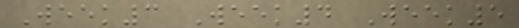Week3 Week4 Week5
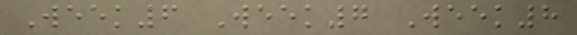Week6 Week7 Week8
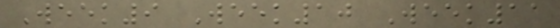Week9 Week10 Week11
